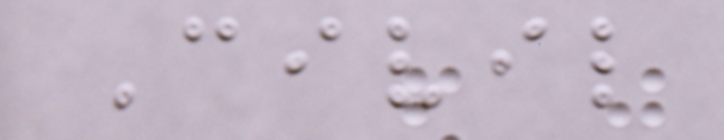Civil
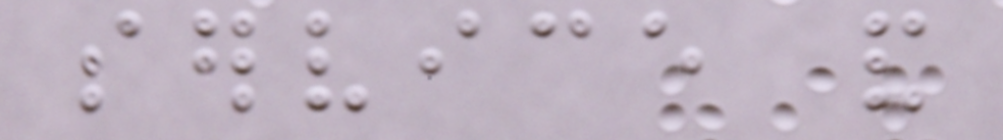service and
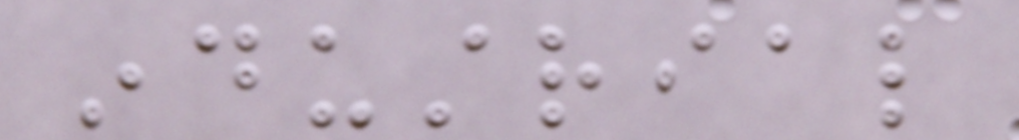industrial
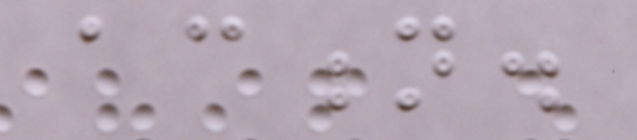action.
